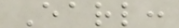Earl:
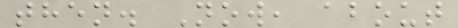then. Now, about
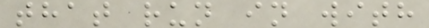that run in with
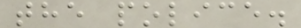the police.
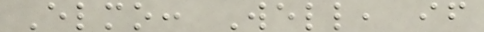Elmo: Well, if
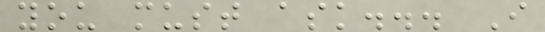you must ask... I
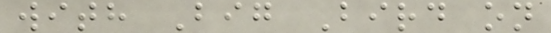with Big Bird on
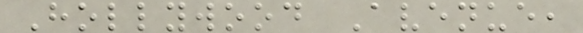Hollywood Avenue,
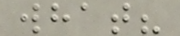what?
